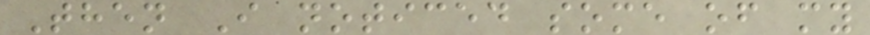Then I noticed some of my
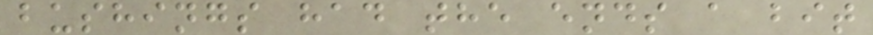bushings had the ends a bit
